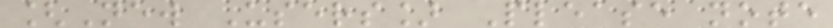[New Users] Please note
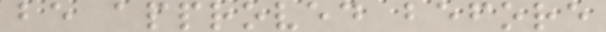be approved before
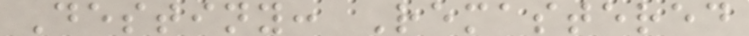Destiny: Remastered
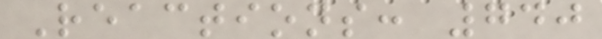Reactions: 740
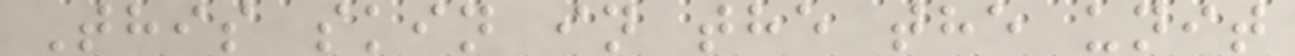This skin in the the unit
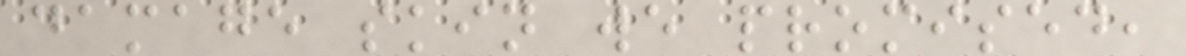damage skin we promised,
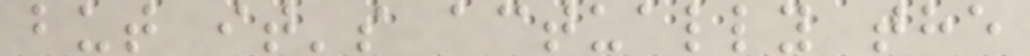but it's actually the
